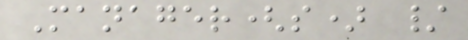Manager(s) /
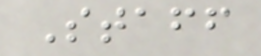Staff
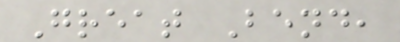Great Bend,
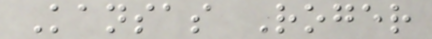Kansas Roger
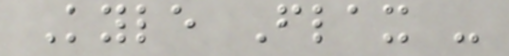Kyle Flax -
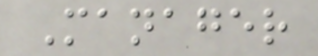Manager
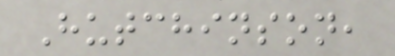Hutchinson,
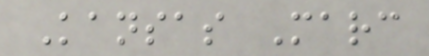Kansas Marc
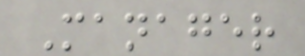Manager
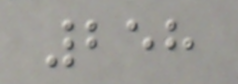258
